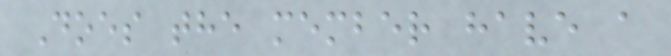Does the member have a
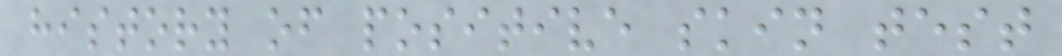history of positive skin test
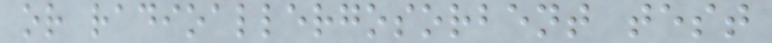or radioallergosorbent test
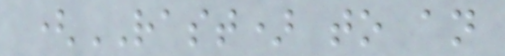(RAST) to an
